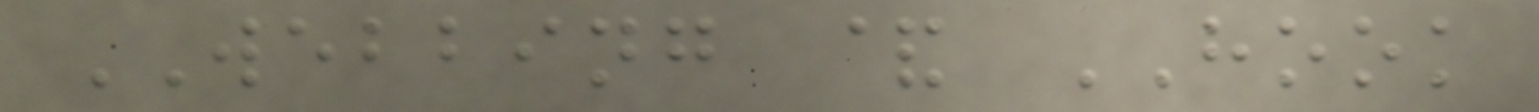WEBBING & HOOK
